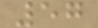57
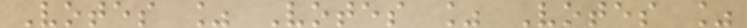Votes % Votes % Votes %
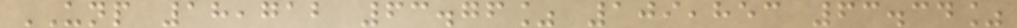UNP 18,712 63.76% 109,853 63.34%
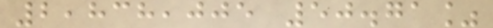2,838,005 50.71%
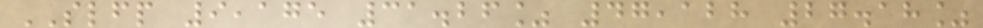SLFP 9,175 31.26% 47,128 27.18%
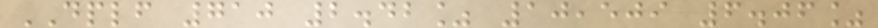DPLF 710 2.42% 10,509 6.06%
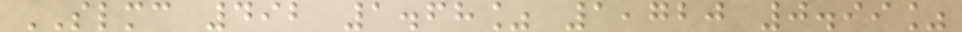SLMC 492 1.68% 1,720 0.99%
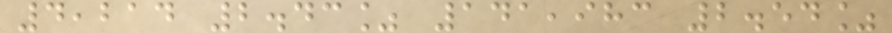4,214 2.43% 141,983 2.54%
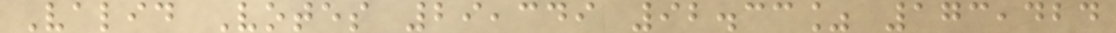Valid Votes 29,349 92.33% 173,424
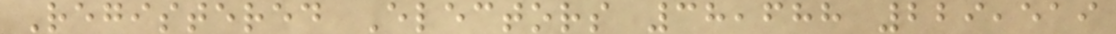Registered Electors 38,688 229,519
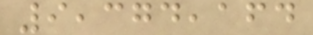9,374,164
